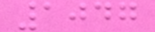1047
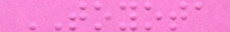TOYOTA
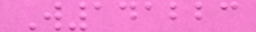W141223
